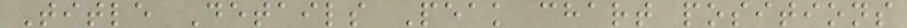Title Details Peak chart positions
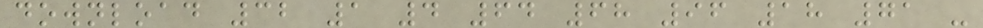download 32 1 4 64 68 96 18 71 -
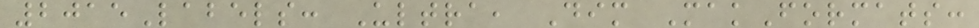2015Labels: Ultra, Dim MakFormats:
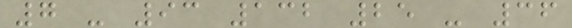7 - 93 132 25 - 36
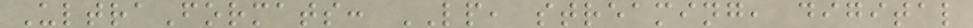UltraFormats: LP, streaming, digital
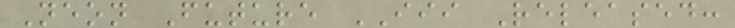Neon Future III Released:
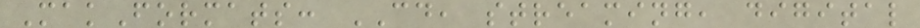MakFormats: CD, streaming, digital
